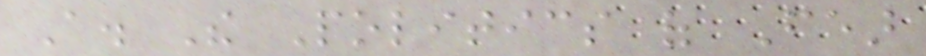A. The Politics of Fear
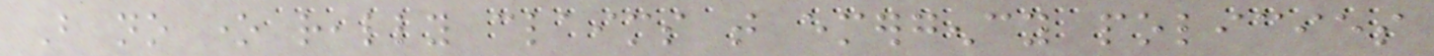But no one really claims that emergency policies
